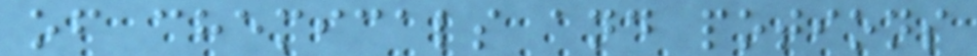of chemicals and potions
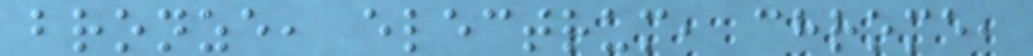bronze, electrum, chrome,
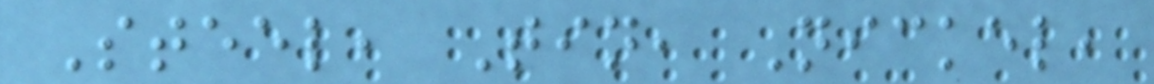Steel, Tin, Nickel,
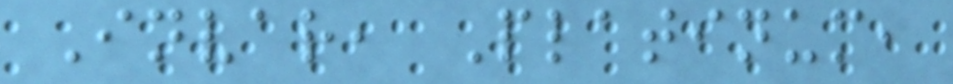Invar, Platinum,
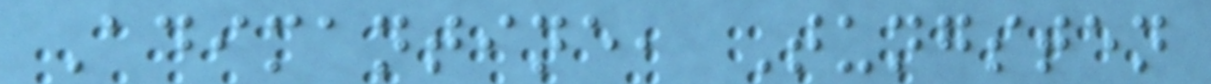Adimantine, Tungsten
